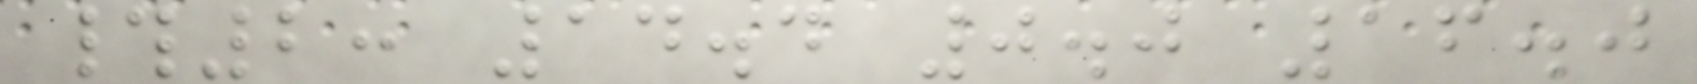#2: 14.4 0.0 16.0
